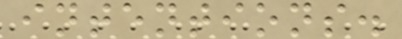intentions.
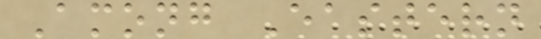Among Eastern
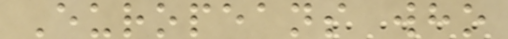Europeans who
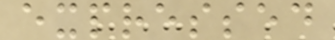expressed
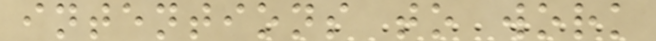intentions to work
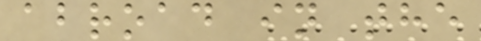abroad in the
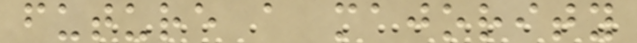future a majority
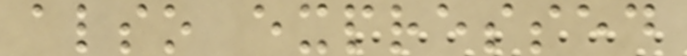also expressed
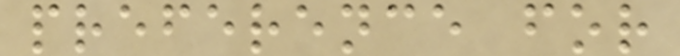preference for
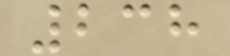238
